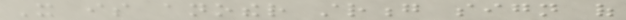It is another strong sign of
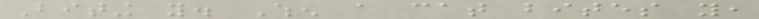Biting you. When a cat bites you,
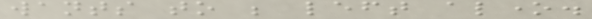wants to be left alone.
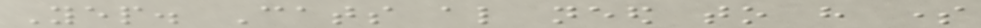Yep. Cats also need to have some
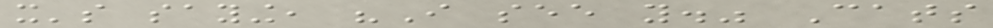it's saying, "I see you." Cats
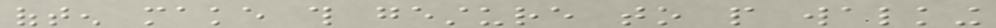often make this gesture to people walking
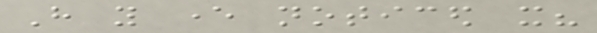Have you ever noticed it?
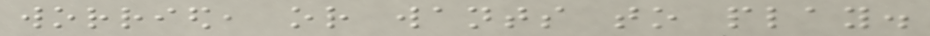worried, or wants to play.
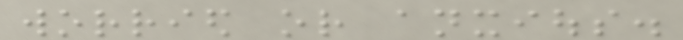worried or anxious.
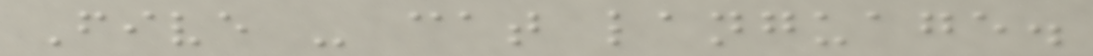Five - cat language.
